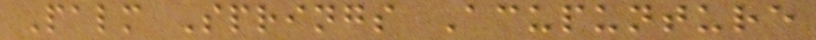Palm Springs Acupunture
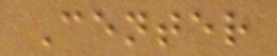Center
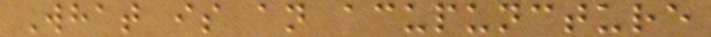What is an acupuncture
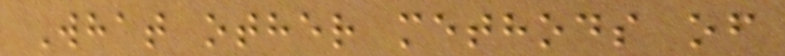What other methods of
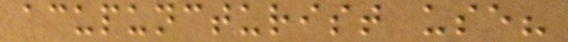acupuncturist use?
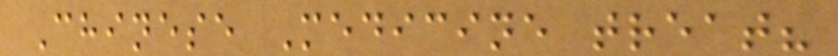Chinese Medicine treat?
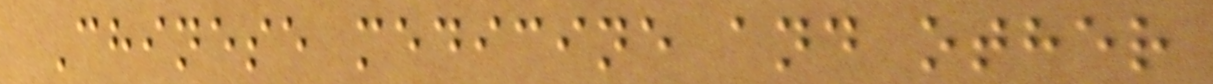Chinese medicine and other
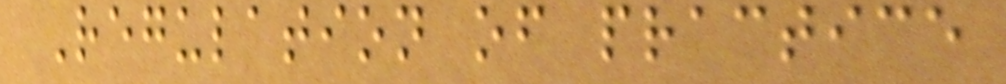Regulation of practice
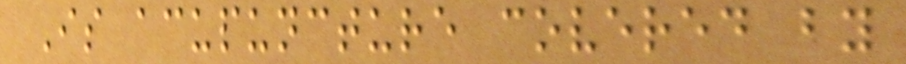Is acupuncture covered by
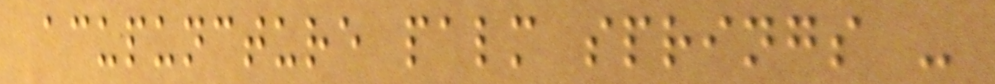acupuncture palm springs -
